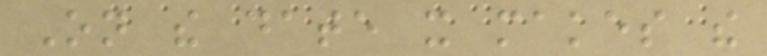On the date it makes the
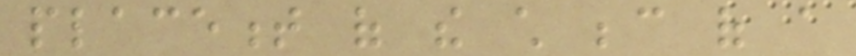placement of the child because of a
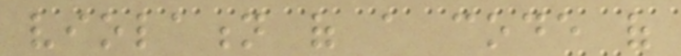violation of a code of
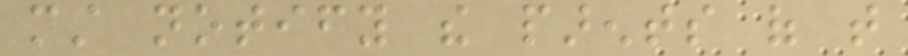must notify the parents of that
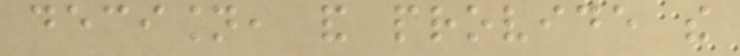decision, and provide the
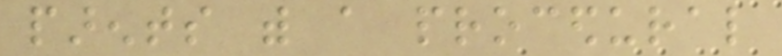parents with a procedural
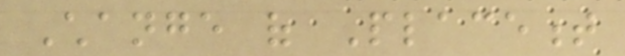Change of Placement
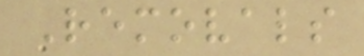Removals
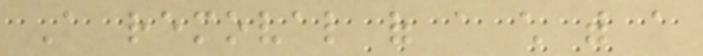A removal of a child with a
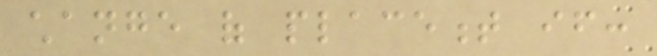change of placement if:
